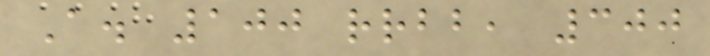A. 100 rrbb, 300
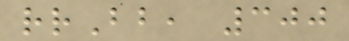rrBb, 300
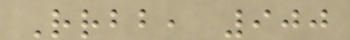Rrbb, 900
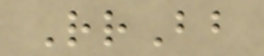RrBb
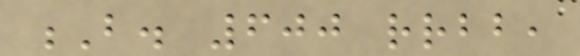B. 600 rrbb,
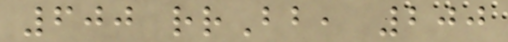600 rrBb, 200
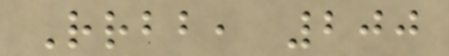Rrbb, 200
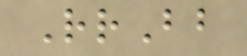RrBb
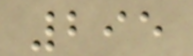295
